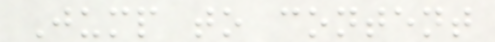Jump to content
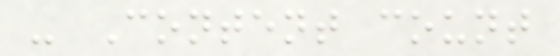- Content count
